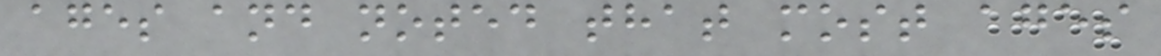ages and noted that most ages
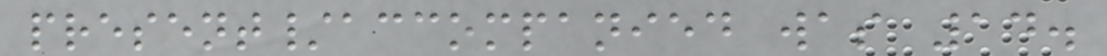present/accompanied was 14.
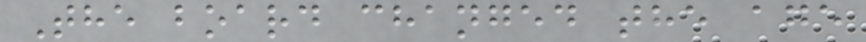The board changed the age
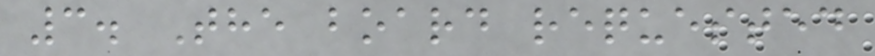3. The board requested
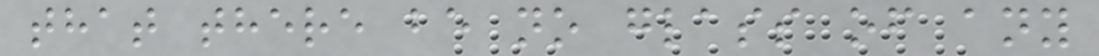that there be no glass of any
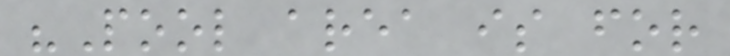"Pool area is for
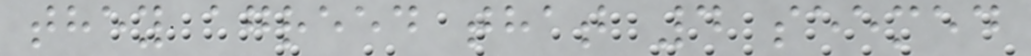they agreed that 4 seemed
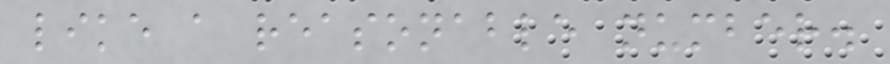like a reasonable number.
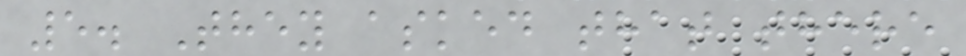5. They asked that there
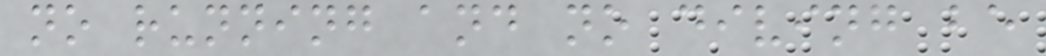no running and no diving be
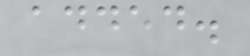added.
